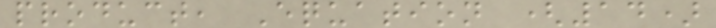product, Equation (14)
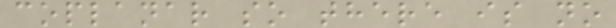coplanar so there is no
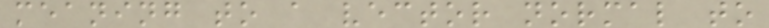meaning to a vector normal to
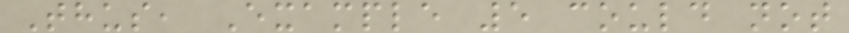Thus, Example 5 could not
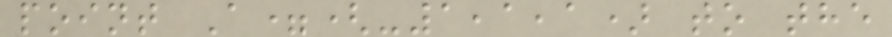point A=(-1,1,1) to the
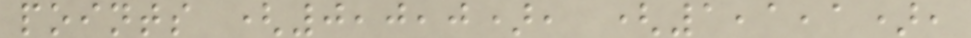points (0,0,0), (1,1,1),
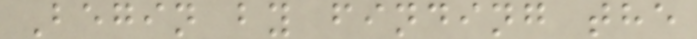Begin by finding the
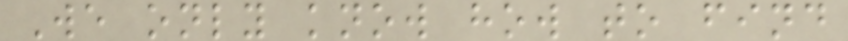We only know how to find
